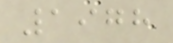1978
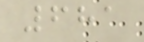681
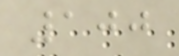100
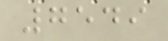7549
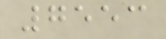7553
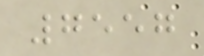7557
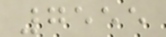7555
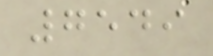7549
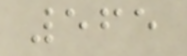565
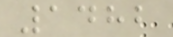1482
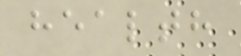health
